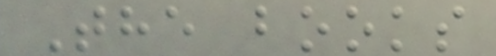The books
